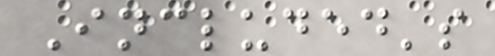Included's
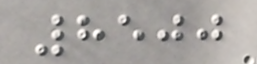8500
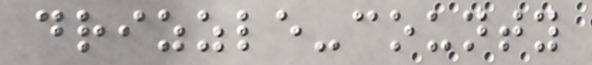drizzle-county
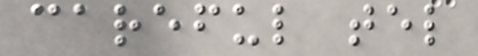careful tel
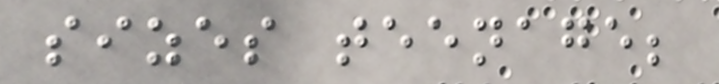sizes teenage;
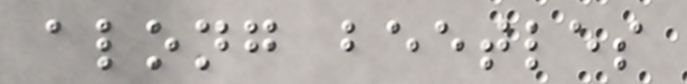along beetles
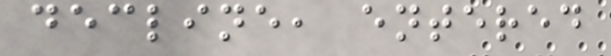decline, entered
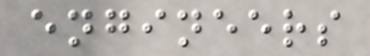engineers
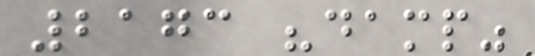2173 "damp"
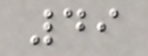49
